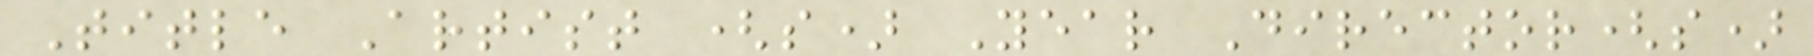Title Artist (s) Year Director(s)
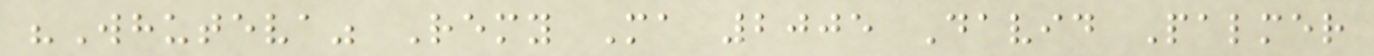"Whuteva" Remy Ma 2005 David Palmer
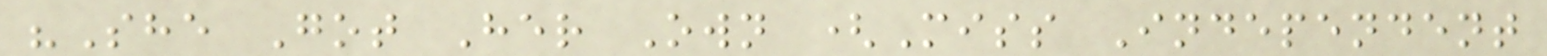"She Got Her Own (Miss Independent
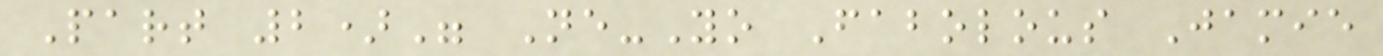Part 2)" Ne-Yo Fabolous Jamie
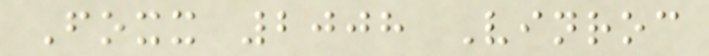Foxx 2008 Vinroc
